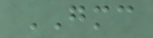GMC
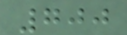700
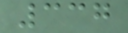337
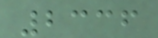2336
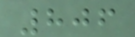806
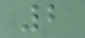2
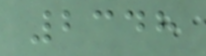2348
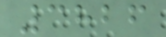3826
